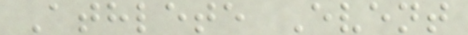Athlete Event
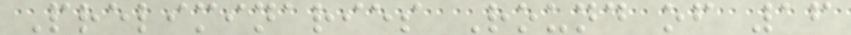Preliminaries Round of 16
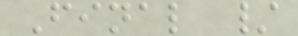Final /
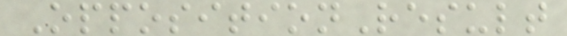OppositionResult
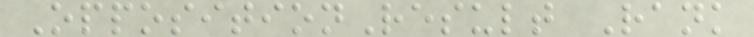OppositionResult Rank
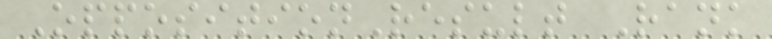OppositionResult Rank
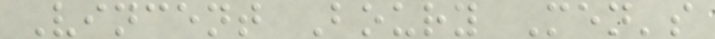Vincent Boury Men's
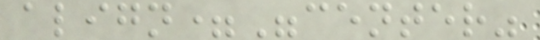align="center"
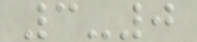3-0
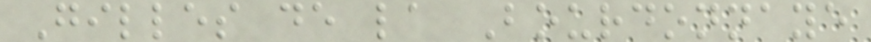Gilles de la Bourdonnaye
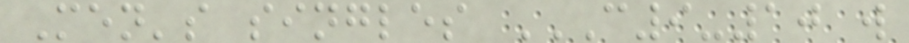Men's singles C9-10 W
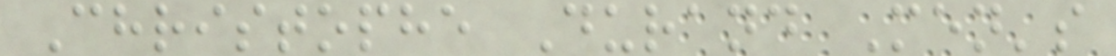Christophe Durand Men's
